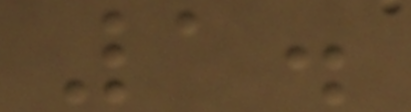1.
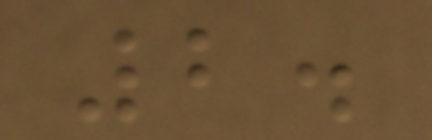2.
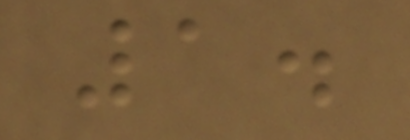1.
